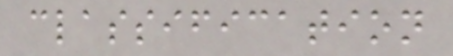classification
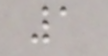1
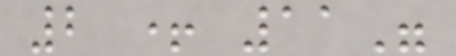2 + 11"
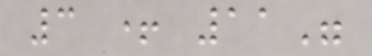3 + 11"
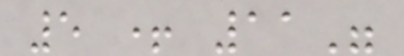5 + 11"
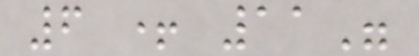6 + 11"
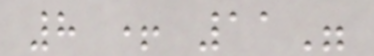8 + 11"
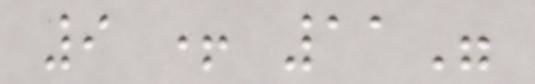9 + 11"
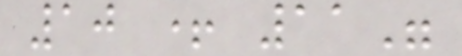10 + 11"
